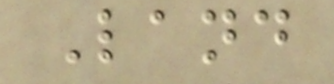Land
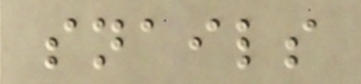snails
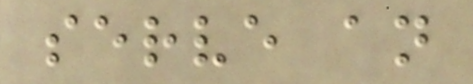serve an
